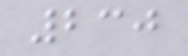230
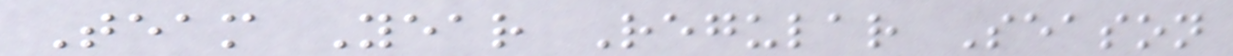Team Year Regular Season
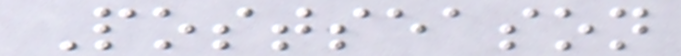Postseason
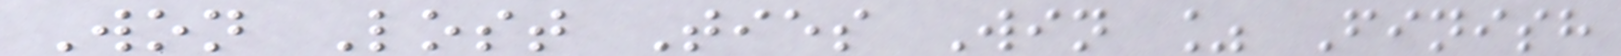Won Lost Ties Win % Finish
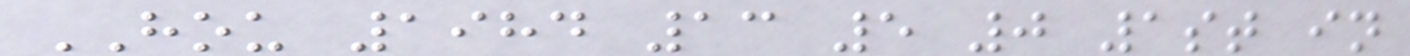HOU 1984 13 5 0 1st in
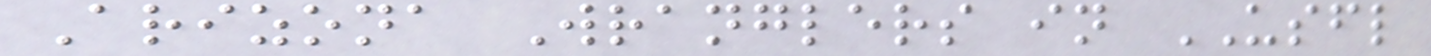Arizona Wranglers in USFL
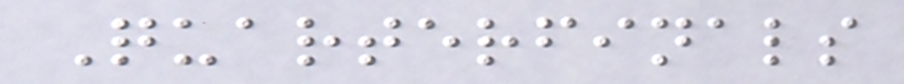Quarterfinals
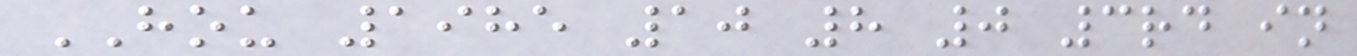HOU 1985 10 8 0 3rd in
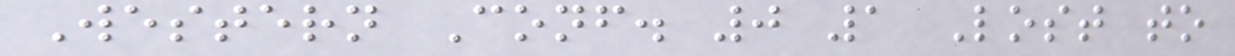Western Conf. 0 1 Lost to
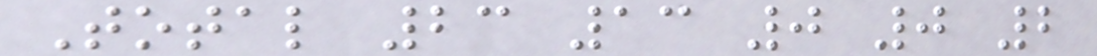Total 23 13 0 0 2
